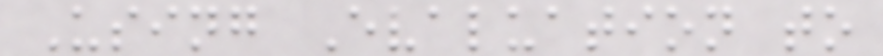Using Evaluation to
